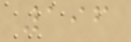196
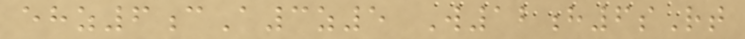ehz6cA3z5 W12h6sRt
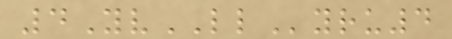4YvLLyru4
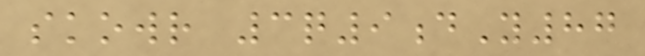skowr 3q9dY87
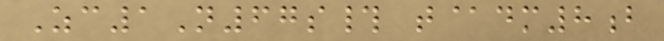Zc1N67s# t@dm8b
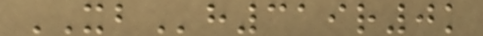XBh319r0k
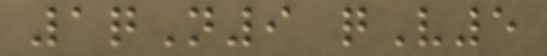1qN9 qV5
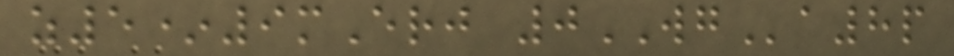z5*9mErj 0WGa8p
